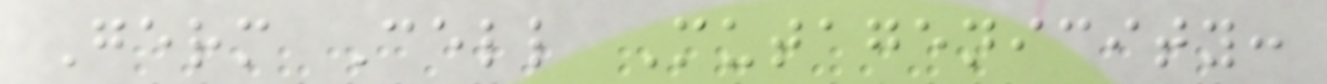Germ Cell Mutagenicity:
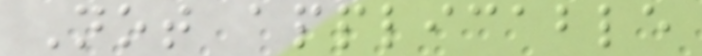Not applicable
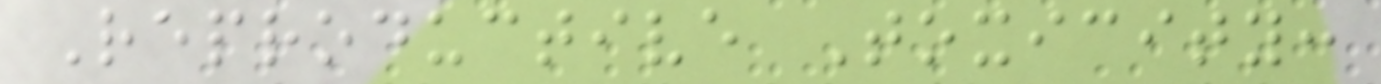Reproductive Toxicity:
